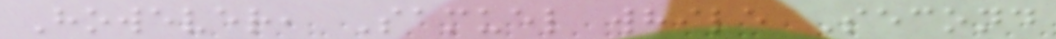However, Samuel while Second
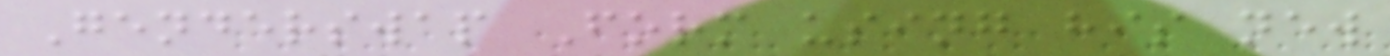Genderswap Form using his new
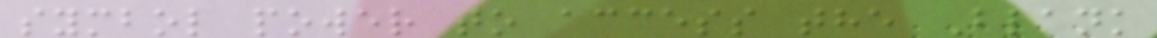symbol power to access the Blank
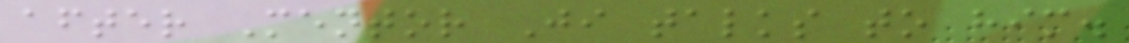after Mentor Ji talks to him.
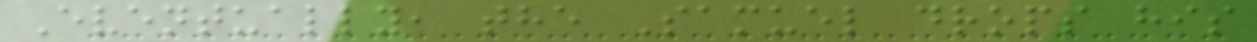Eventually, the Samuel drops his
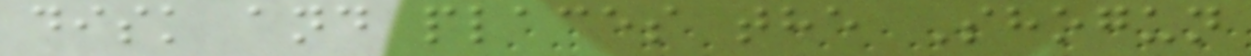disk and places the Shogun
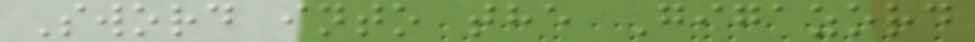Sword into the Gigazord
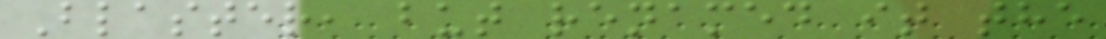Blaster, but renamed it the
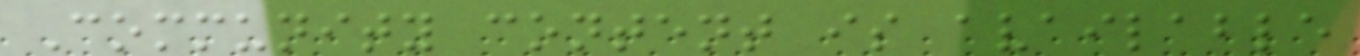Community content is available
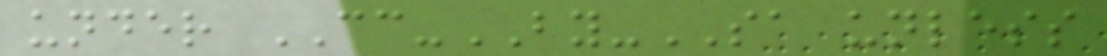under CC-BY-SA unless
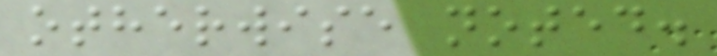otherwise noted.
